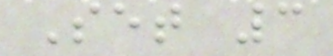Set 3
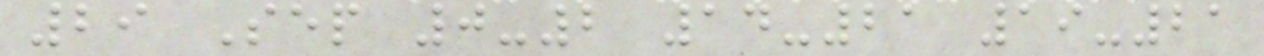29 Sep 0-2 14-21 19-21
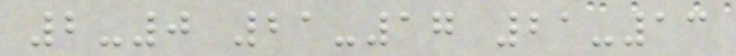2-0 21-17 21-13
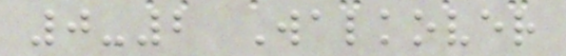0-2 Walkover
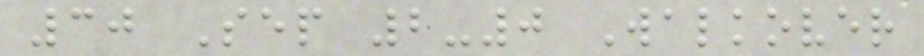30 Sep 2-0 Walkover
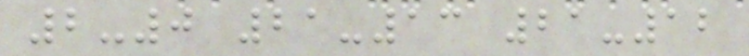2-0 21-13 21-12
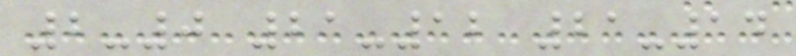2-0 21-12 21-14
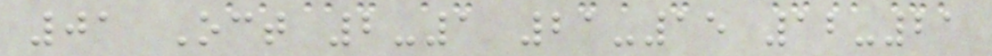01 Oct 2-1 21-15 12-21
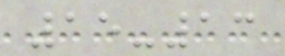15-13
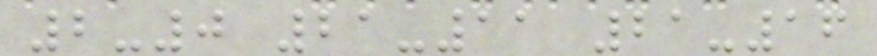2-0 21-11 21-16
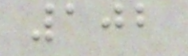102
